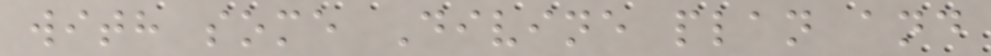with some Divine plan and
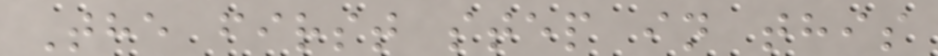The first step in this
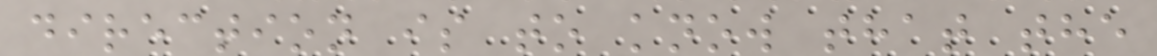direction is to know that the
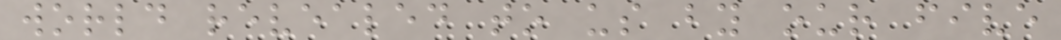world revealed to us by our five
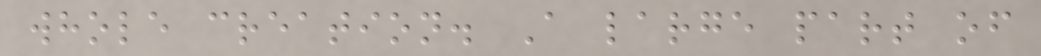whole creation. A large part of
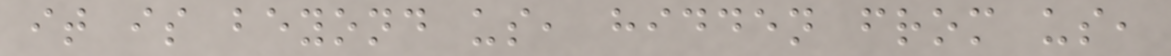it is beyond us, hidden from us,
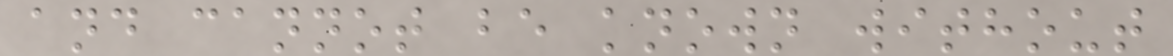and cannot be known without
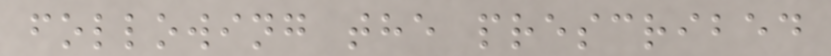following the prescribed
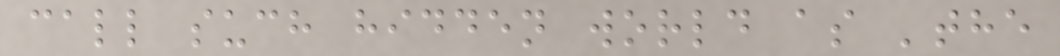call such hidden world as 'the
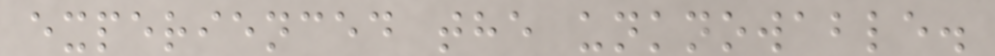experienced the unknowable.
